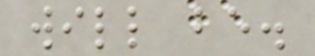will be.
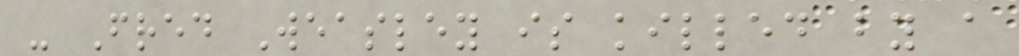- Fred Weasley is killed by a
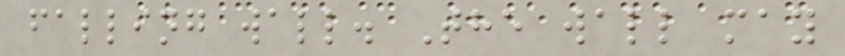falling wall. The wall may
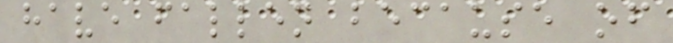have fallen because of
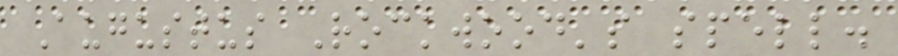Augustus Rockwood's spell.
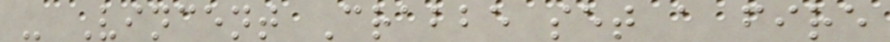- Vincent Crabbe set a fire
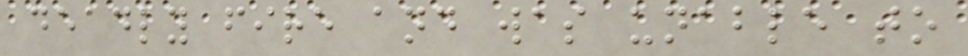deadly fire and was unable to
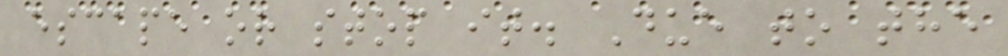escape or stop it. Due to the
